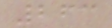263
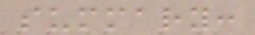summary:
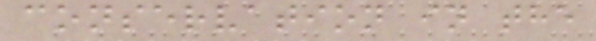conservation in the
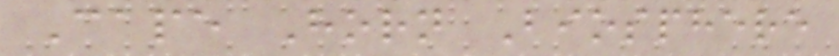Cape Horn Biosphere
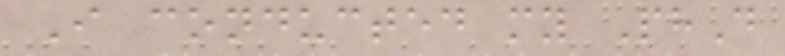I conducted my PhD
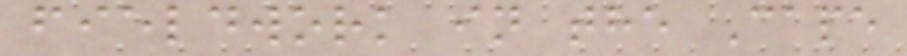fieldwork in the Cape
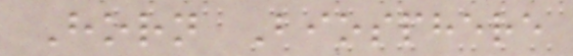Horn Biosphere
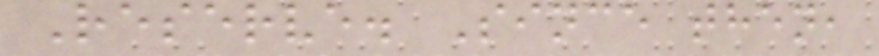Reserve. Since then,
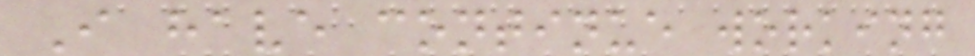I have continue working
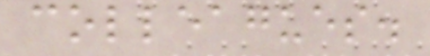colleagues.
